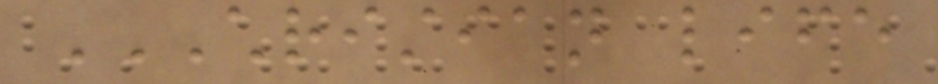CHRISTIAN LIFE
